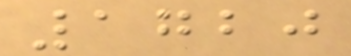1720
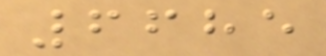6685
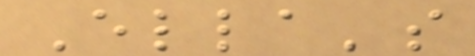Ella's
